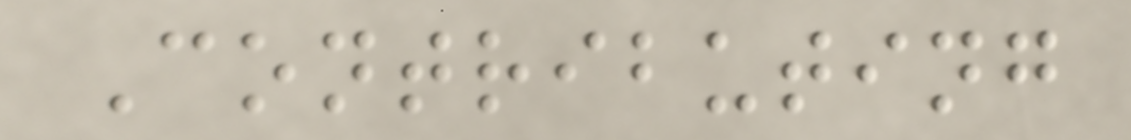Contributing
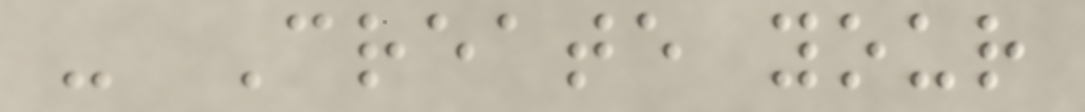- Create your
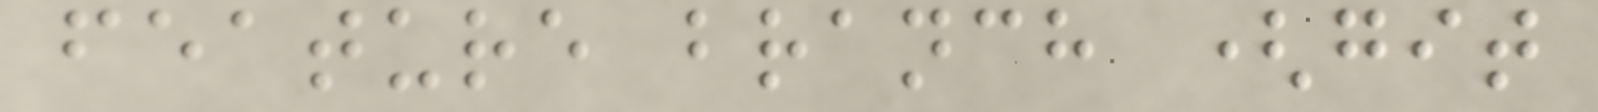feature branch (git
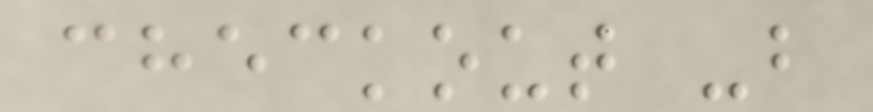checkout -b
